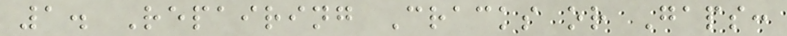1. Repairing Cracks or Gaps:
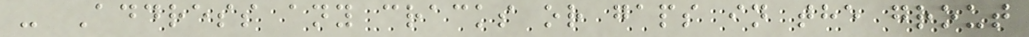- Address any cracks or gaps in the grout
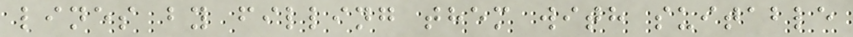lines by filling them with suitable
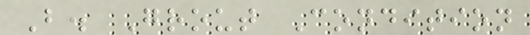B. Grout Condition
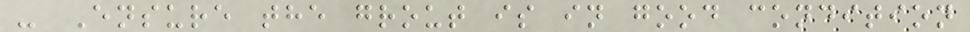- Ensure the grout is in good condition
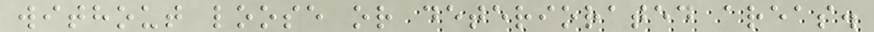without loose or deteriorated areas.
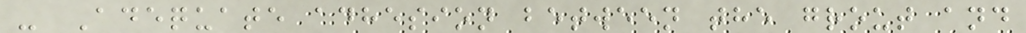- Adequate adhesion between the grout and
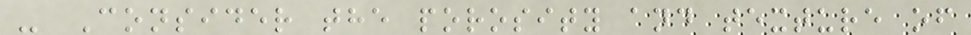- Consider the porosity and texture of
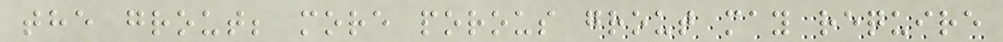the grout; more porous grout may require
